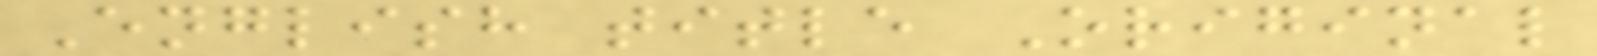English title Original
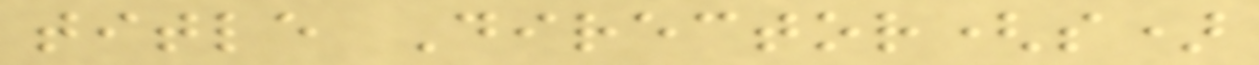title Director(s)
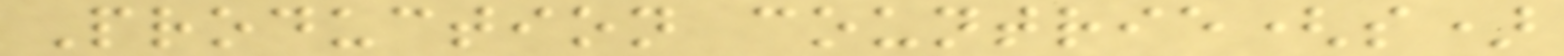Production countrie(s)
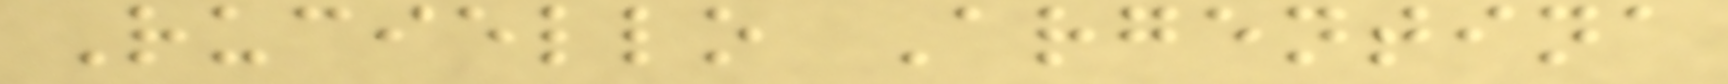Ruciello Argentina
